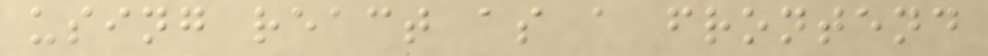using react as a frontend
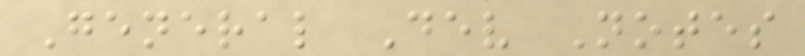General Dev Notes
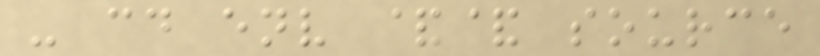- cd env && source
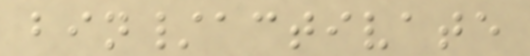bin/activate
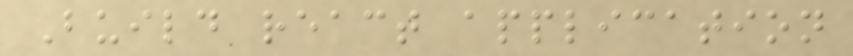Build react application
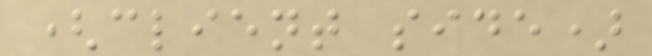(client side)
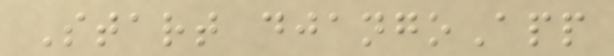Start djangoApp
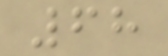68
